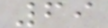69
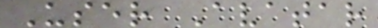User Avatar
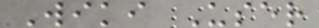Wiki User
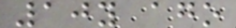10y ago
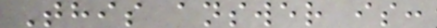This answer is:
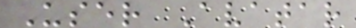User Avatar
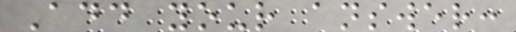Add your answer:
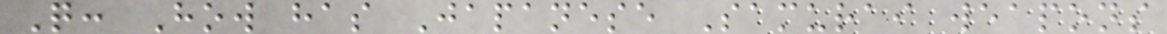Q: How has Japanese Samurai weapons
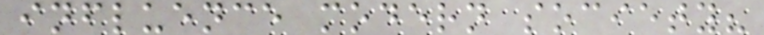influence modern society?
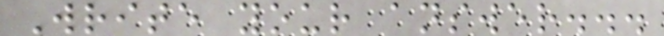Write your answer...
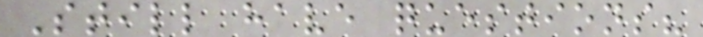Still have questions?
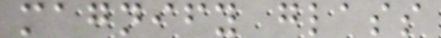magnify glass
